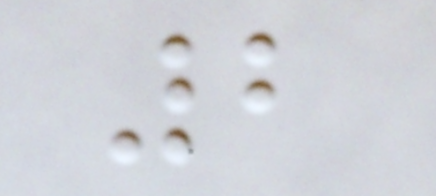2
